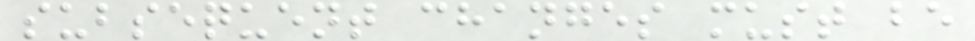subsequent changes must be
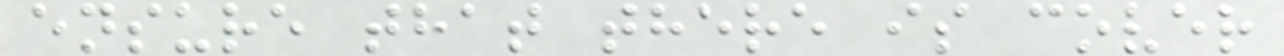ensure that there is cover
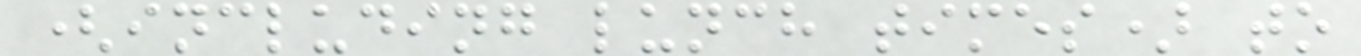(including lunch times) to
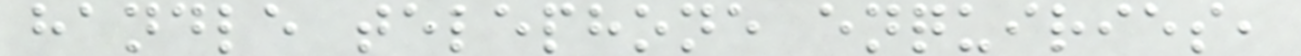handle telephone enquiries,
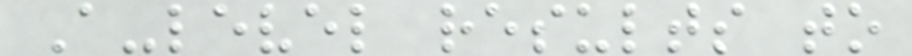A-level results to
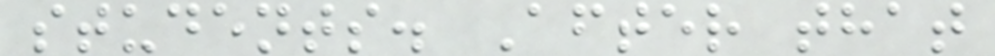students. After that
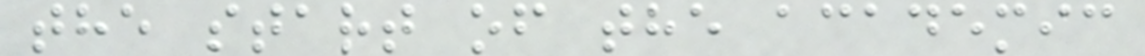the start of the academic
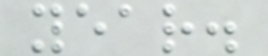year.
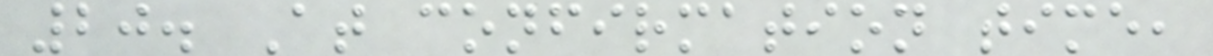20. At confirmation time,
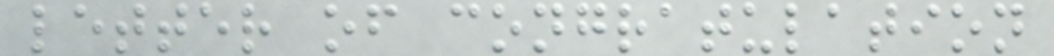letter of congratulation
